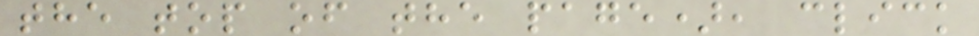the top of the page), click
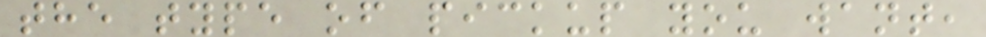the type of pickup you want,
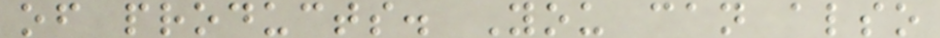of products. You can also
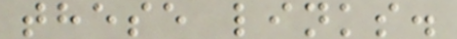these links.
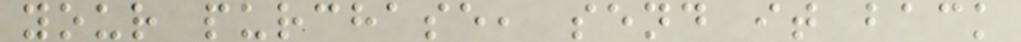your purchase, send it back
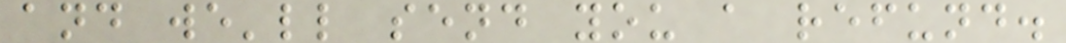and we'll send you a refund.
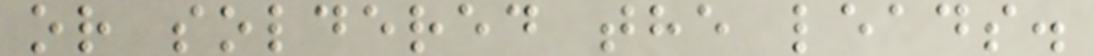or soldered the leads.
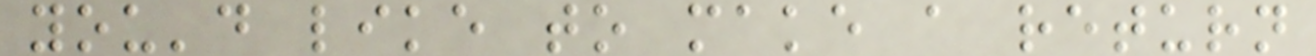you'd like to make a return
